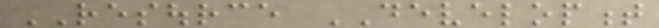RESOURCE DEVELOPMENT
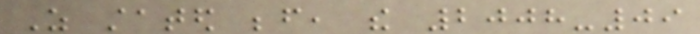As stated before, the 2008-09
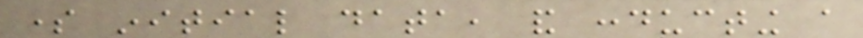some initial data, and conducting a
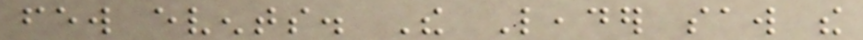few events. The Leader saw the
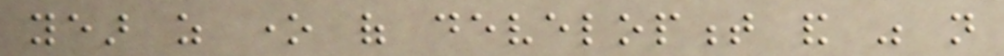year as one of development and was not
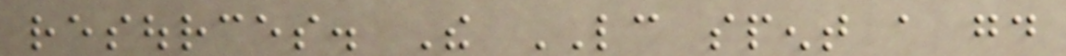resources. The LC spent a good
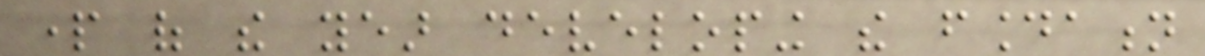part of the year developing the foundation
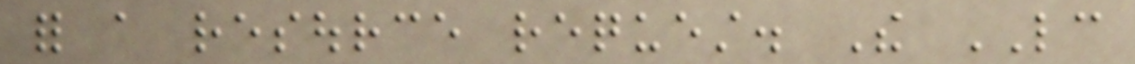for a resource request. The LC
